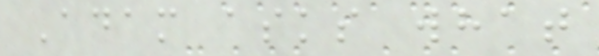Adam asks what
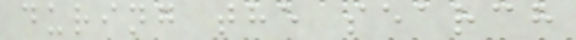during the search
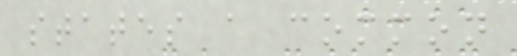states a common
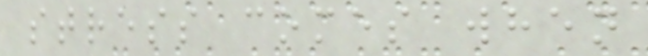stress comes when
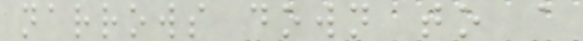narrows down to a
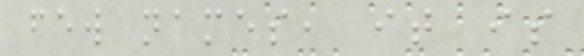few names, it is
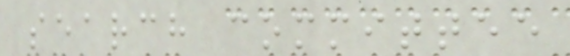search committee
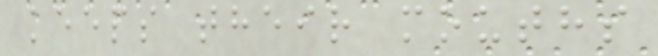keeps their mouths
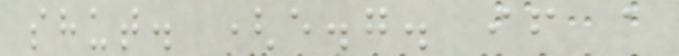shut. (e.g. if a
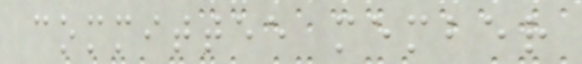committee member
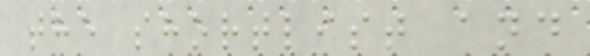the shortlist and
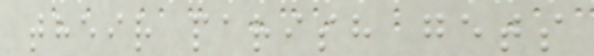their parish gets
